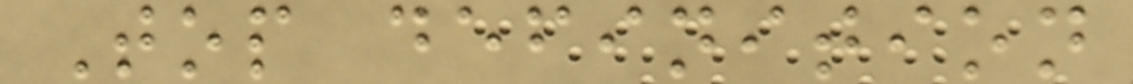Top definition
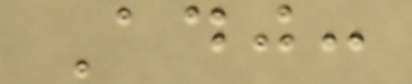Adj:
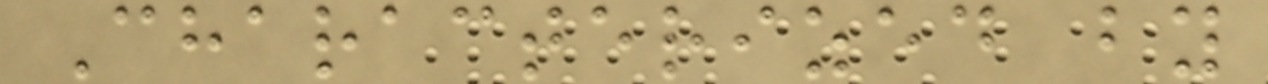Characterized by
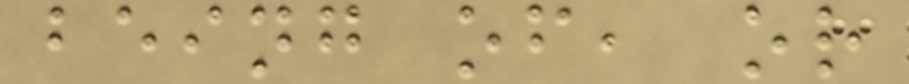being of, or
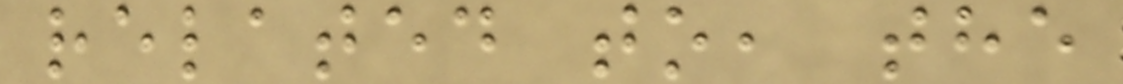related to, the
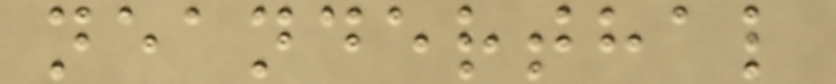neanderthal
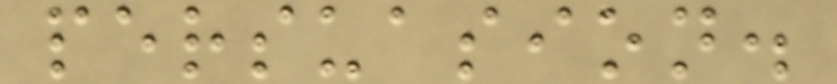persuasion.
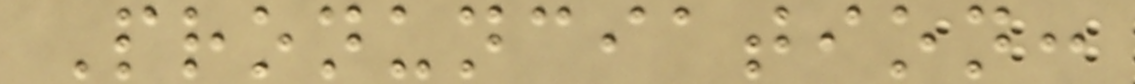Pronunciation:
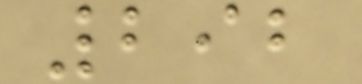292
